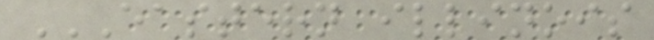EASTERN ILLINOIS
